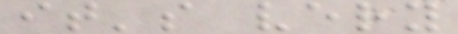it's very
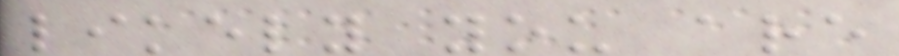likely you are
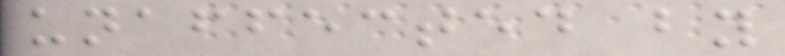unaffected by
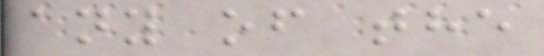any of the
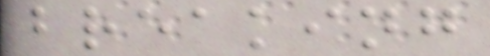breaking
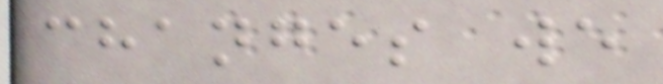changes we
